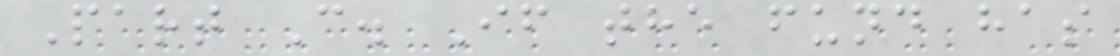Part C. If the fund has
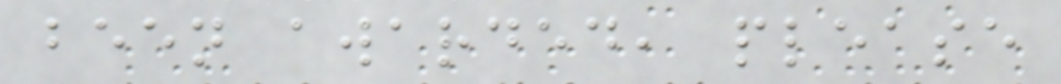been awarded, please
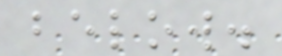below.
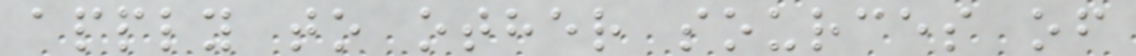apply to other sources of
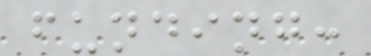funding:
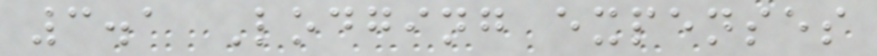3.1 Lodging expenses
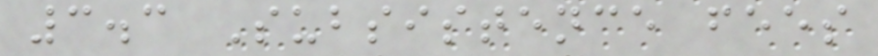3.3 Subsistence fees
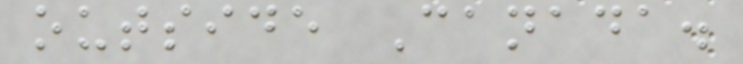outside Canada.
